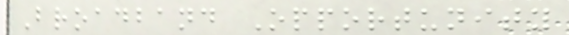Broadband Opportunity
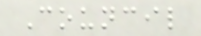Council
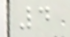4
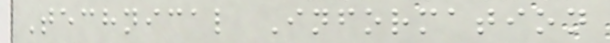Technical Information
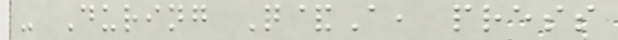- During Q&A, press
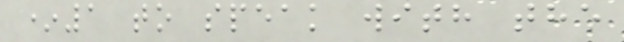*1 to speak with the
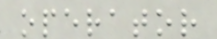operator
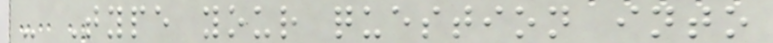- Type your question into
